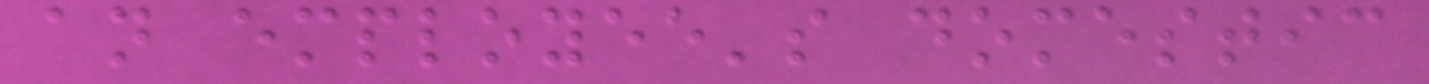an employee's domestic
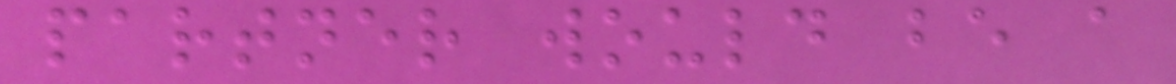partner would be a
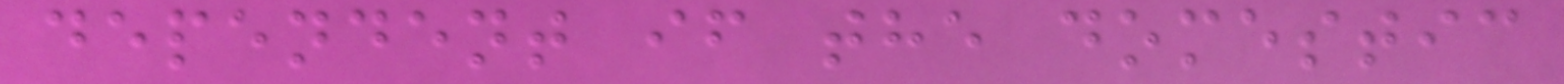dependent if the domestic
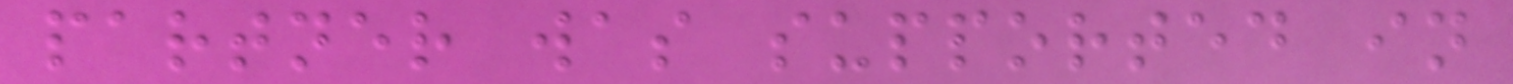partner was supported in
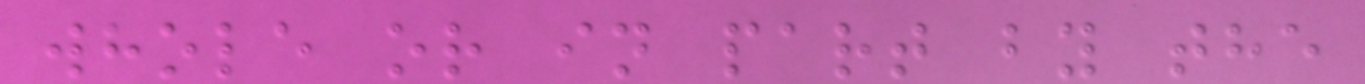whole or in part by the
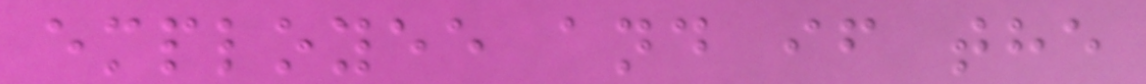employee and if the
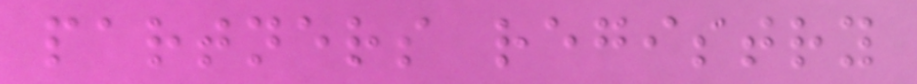partners registry
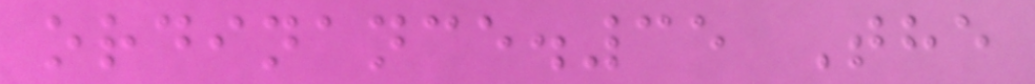ordinance.35 The
